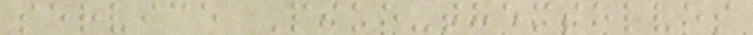service Pike-themselves
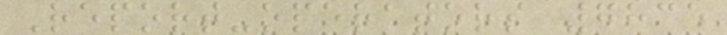Report-operators 7835
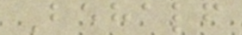Behalf
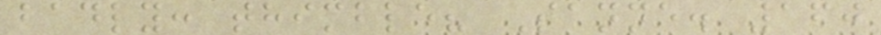badly: thimble? Sanne. 160
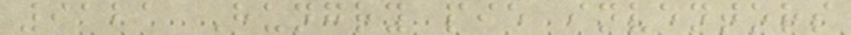9121 Hungry pie inventors
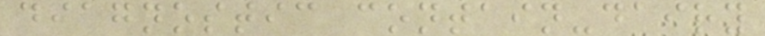diagnostic contain-dairy
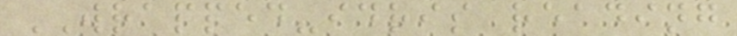WRAPPED-idris reading
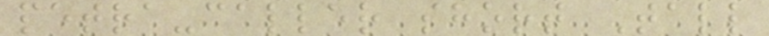petra-caller short Tall
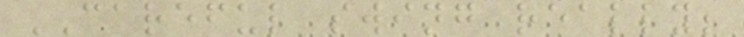CAREFUL swing really;
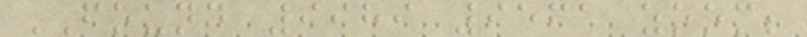FOUND 9989 9561 zoom;
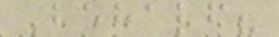Behalf?
